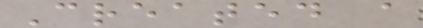Created a
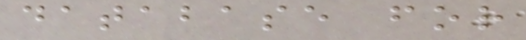database for
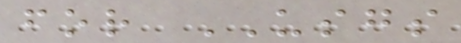for USGS
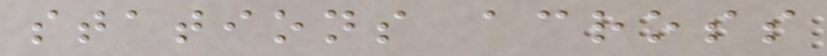stations across
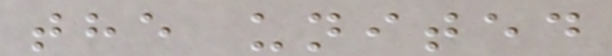the united
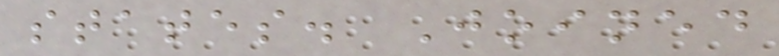states. Joined
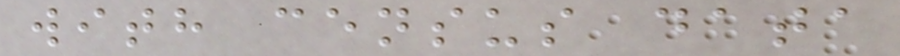with census data
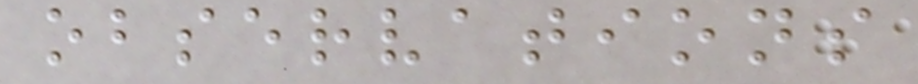observations
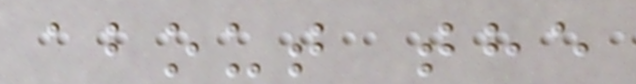about the
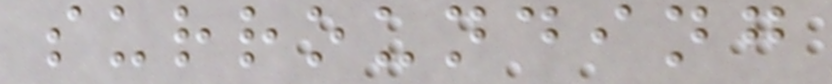surrounding
